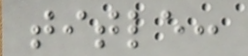title:
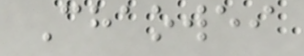Chaowei
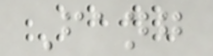Fang
